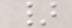}
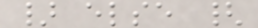} else {
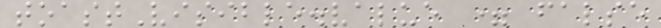toastVisible.value = false
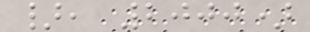}, 2000)
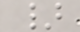}
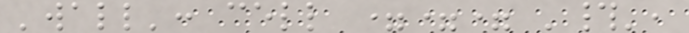'wall': cell === '#',
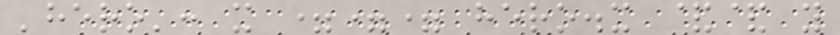'hero': x === hero.x && y
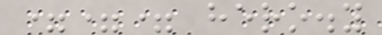=== hero.y
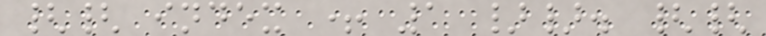{{ index + 1 }}. {{
